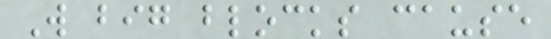Will big blocks cause
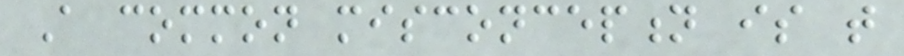A common misconception is that
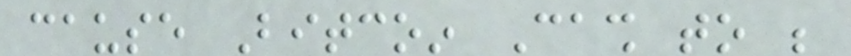cause Bitcoin Cash to be
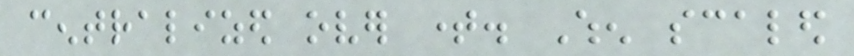centralized over time. When scaled
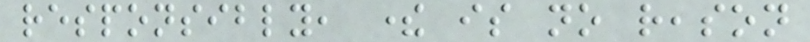responsibly, there is no reason
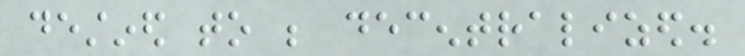destined to be decentralized.
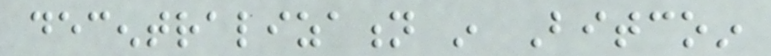decentralization in Bitcoin
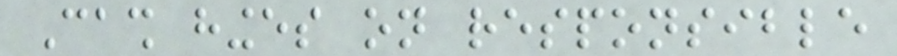Cash hinges on responsible
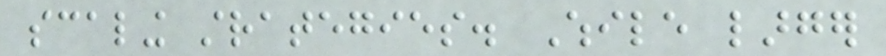scaling strategies. While larger
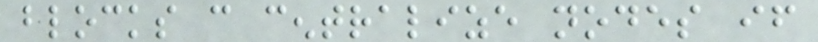blocks can centralize nodes if
